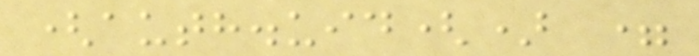(auth.uid() =
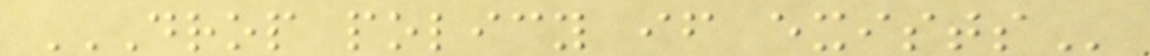DROP POLICY IF EXISTS
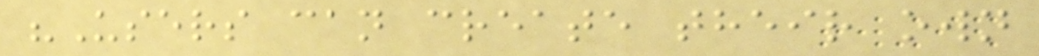"Users can create their own
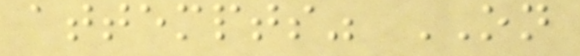attempts" ON
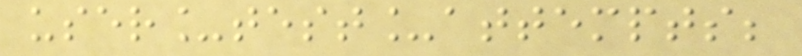user_test_attempts;
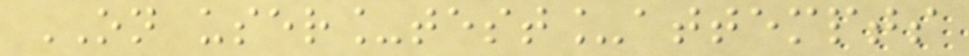ON user_test_attempts
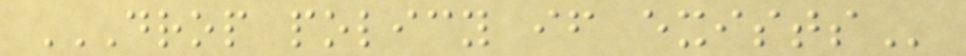DROP POLICY IF EXISTS
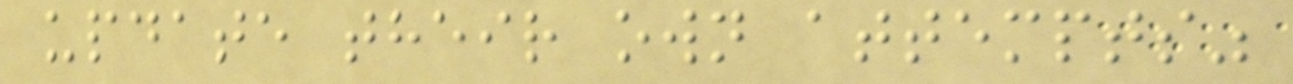update their own attempts"
